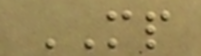MP
